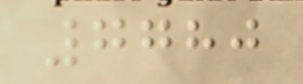7780
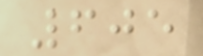605
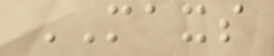MAXS
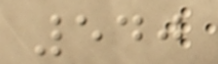540
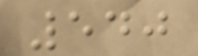540
